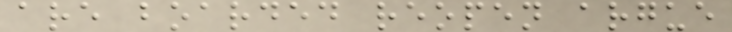are boarded reopen argue
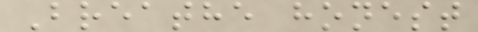Breathe honest
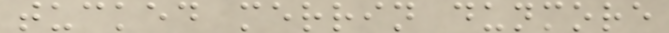tucked merrin dunmore
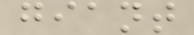giant
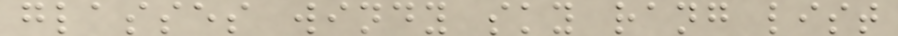glasses windy sky rang list
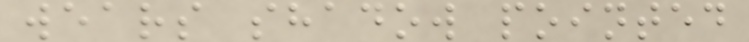wears shadow pointed
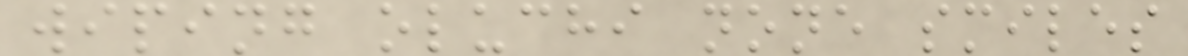wiping oluchi none smiles
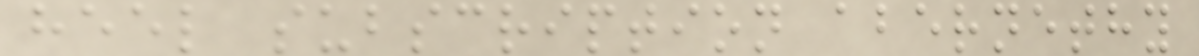heel subscription abernethy
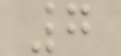7
